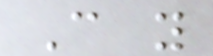Can you
